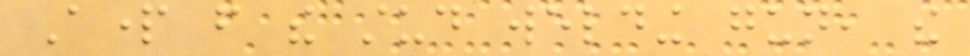Apart from the stud welding gun, the
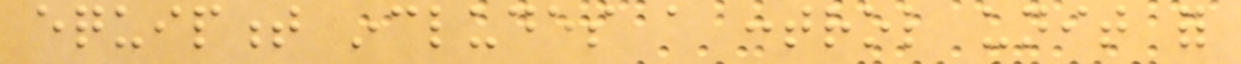equipment includes a control unit for
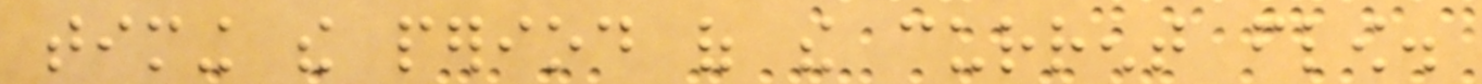timing the period of the current flow.
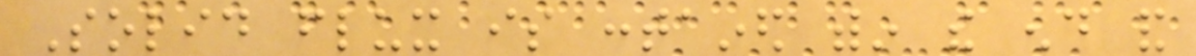Solid flux is contained within the end and
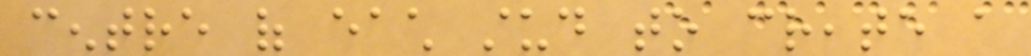centre of each stud to create a
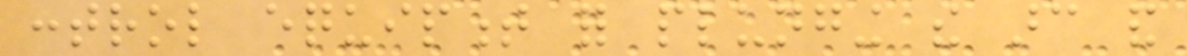control equipment for plunging the arc and
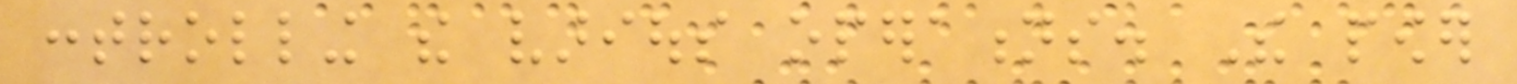controlling the various operations. The power
